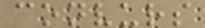convurs
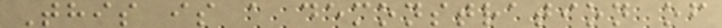This is a demonstration of
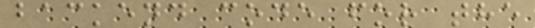backend code for the
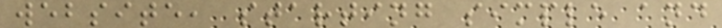website, starting simple and
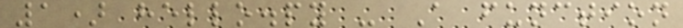1) hello.py - A function
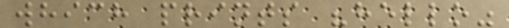which prints "hello"
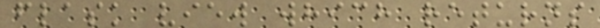flask view which returns
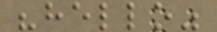"hello"
